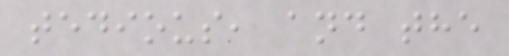tedious, and the
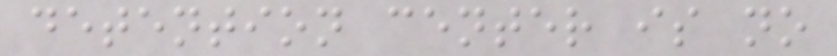detention center is no
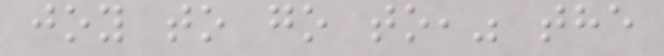joy to go to," the
